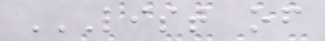LIST OF
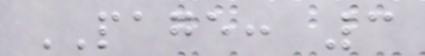PAGE: 3
